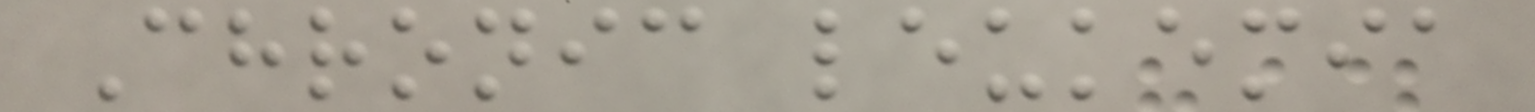Chronic leukemia
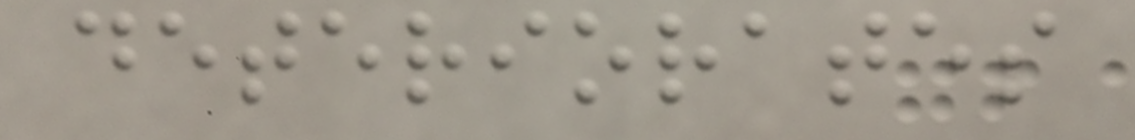deteriorates
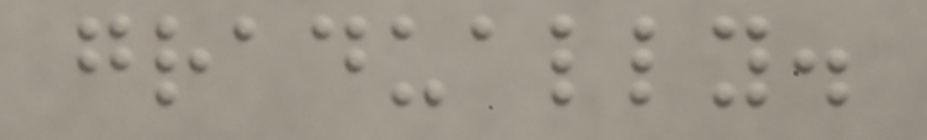gradually.
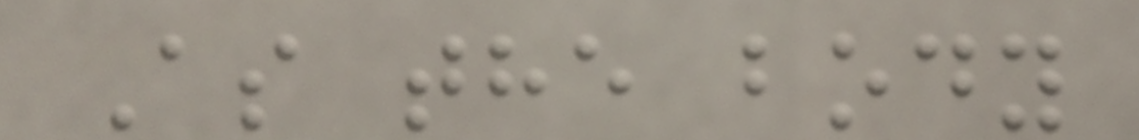As the body
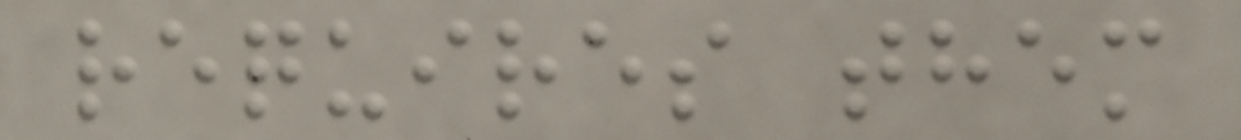requires them
